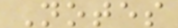Notes
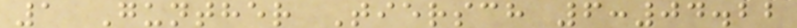1 Gunther Tiersch 6:04.22
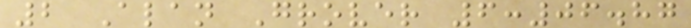2 Alan Grover 6:06.87
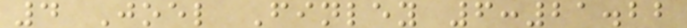4 Joel Finley 6:21.22
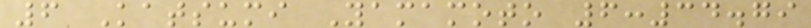6 Katsumi Yamamoto 6:34.79
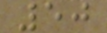50
